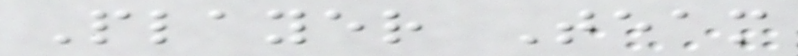Player Team
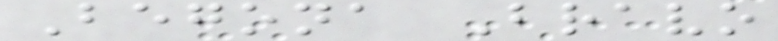Begona Bravo
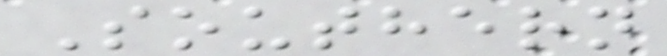Southern
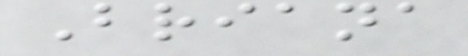Briana
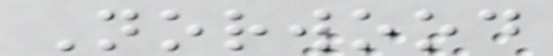Norwood
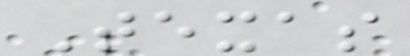Texas
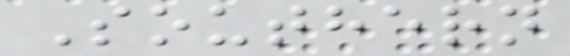Southern
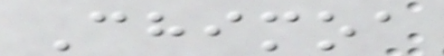Chimoa
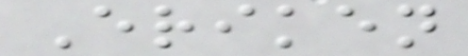Eriken
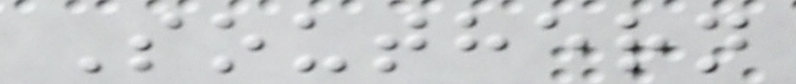Southern
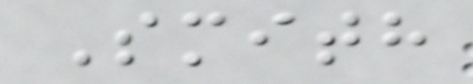Smith
